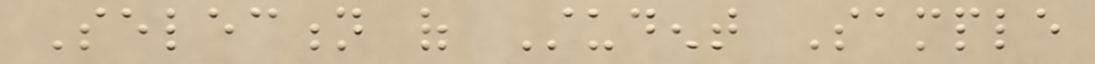Selection of Student Sample
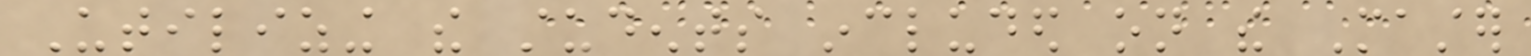Utilizing the students included on the Master
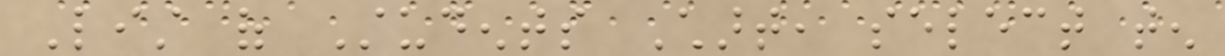List of Students Chart, select ten
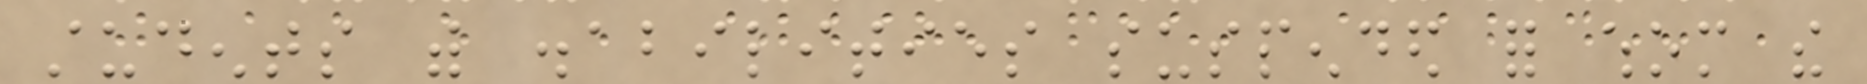students with disabilities suspended for whom the
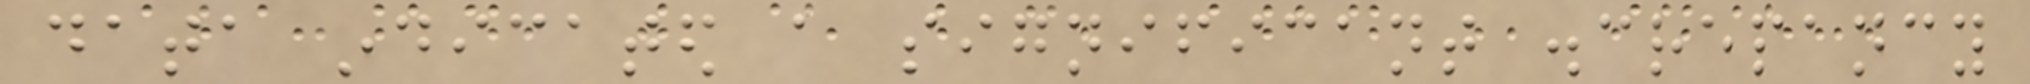data indicated a significant discrepancy
